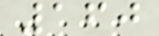160
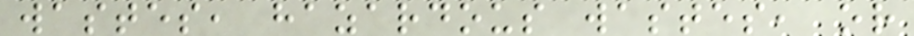wastes, hazardous wastes, or
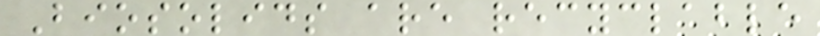Biosolids are recyclable
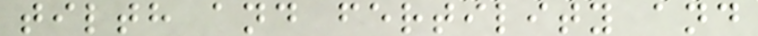tilth and fertility and
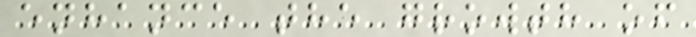enhance the growth of
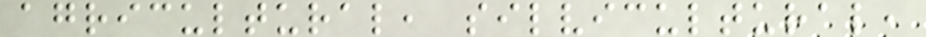agricultural, silvicultural,
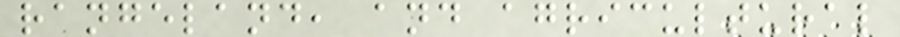rangeland, and agricultural
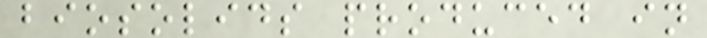biosolids produced in
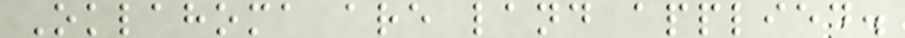Oklahoma are land applied.
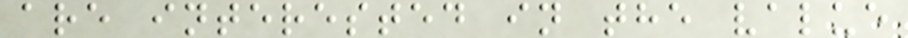are interested in the value
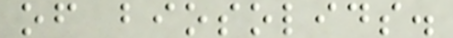of biosolids.
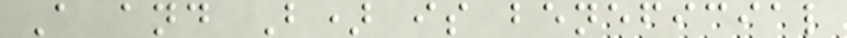A and B) is beneficial
